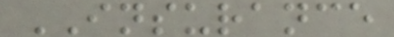INSURANCE
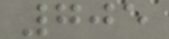705
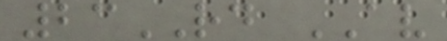23RD AV
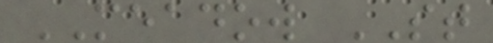MEADOW ST
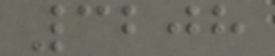3208
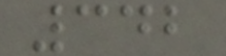342
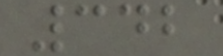342
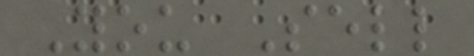You Sell
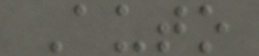Auto
